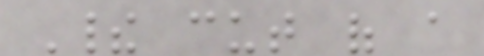Their cut of a
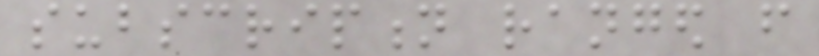subscription ranged from
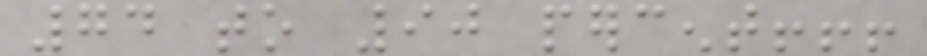74 to 90 percent!!!
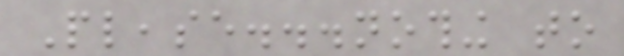Please...nothing to
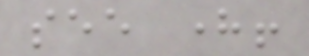see here!
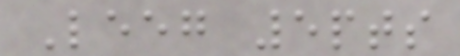Leeg 5pts
